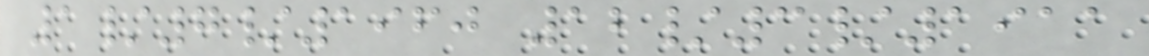1/7/1960 12/3/1911
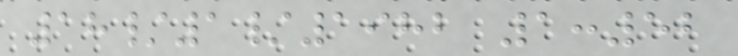18/1/1982 1:52
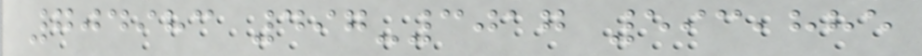704983 497-3017 593,885
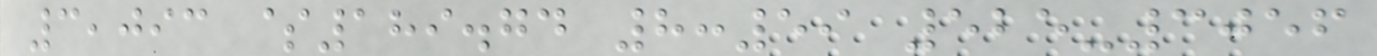3,093 $189.74 8:59 525-3056
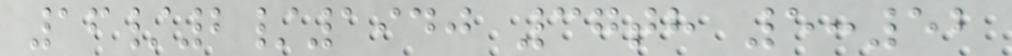16/2/1940 37th 5:52
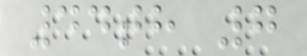44th 7
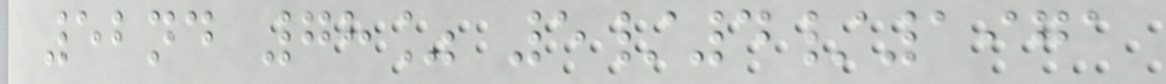52nd 78% 5/4/1971
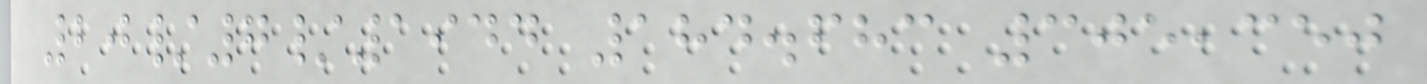20/7/1944 184.683 305,350
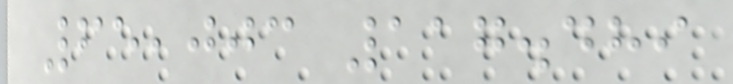65,003 117.489
